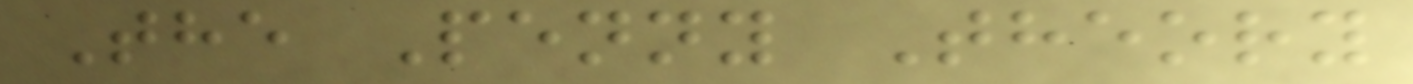The Penny Theory
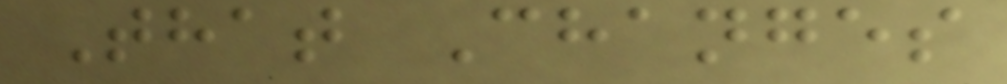That Changes
